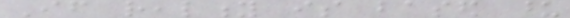If reality is based upon
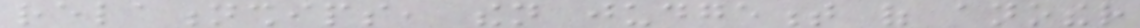relationships, then judgement of another
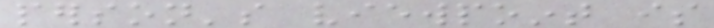person's viewpoint is
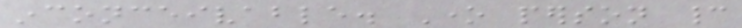inconceivable. One person cannot
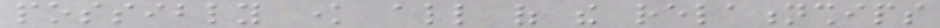possibly know all of the relationships
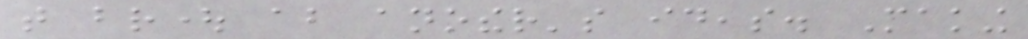that brought about another's ideas. Making
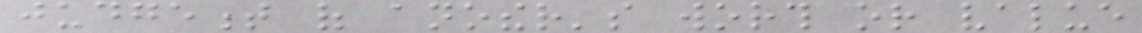judgement of another's worth or value
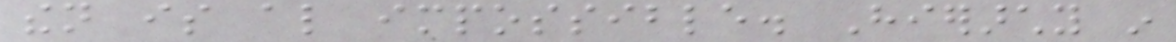then is also impossible. Hierarchy in
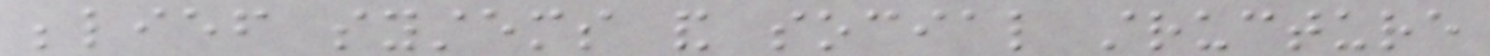belief systems and social structure
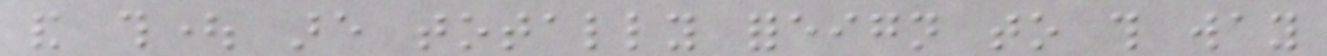and thought are totally foreign to this way
